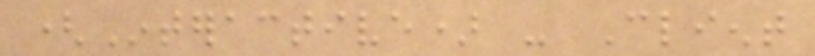(Interactive) - Client
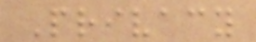Privacy
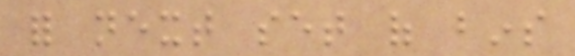for next set of bins
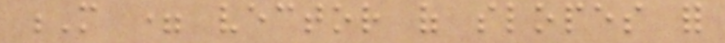M = vector of slopes for
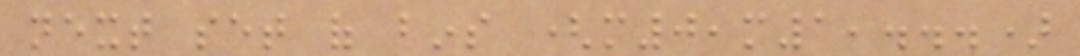next set of bins (m0,m1,...)
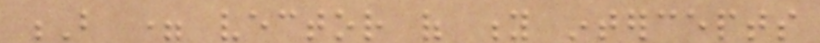B = vector of y intercepts
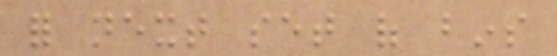for next set of bins
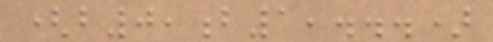(b0,b1,...)
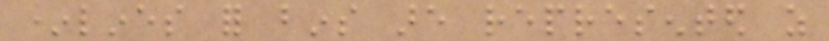*lines for bins are represented as
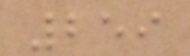259
